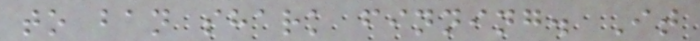to ban shark finning. It
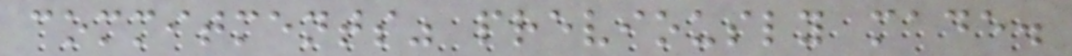commitments" previously made.
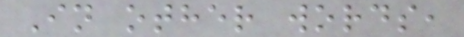In other words,
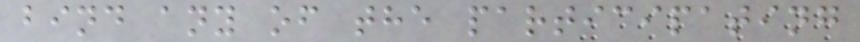bind any of the participating
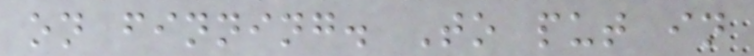on finning. To put in
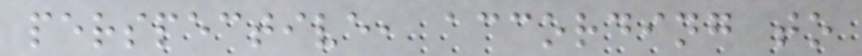perspective, according to
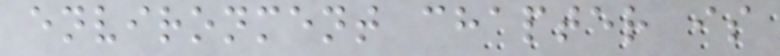environment chapter is
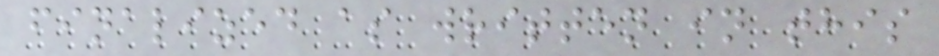finalized as written in this
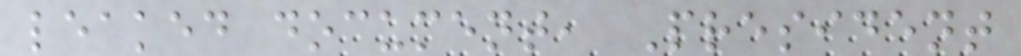leaked document, President
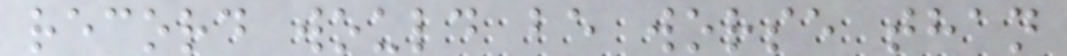record would be worse than
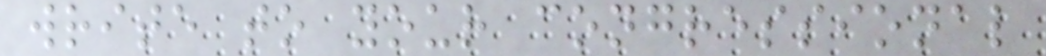write to your congressional
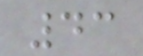43
